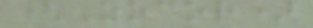(Zocor)
